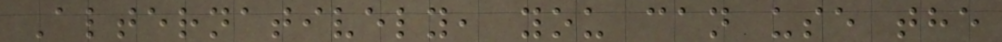Alternatively, you can use the
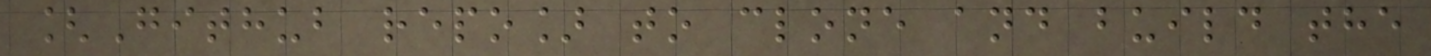[Github repo] to clone and build the
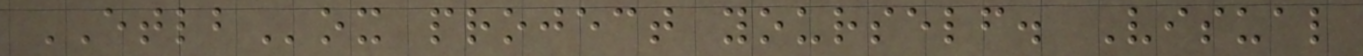ETLBox project yourself. Visual
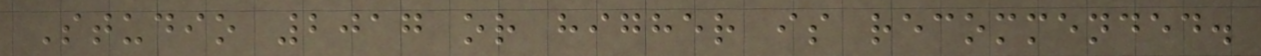Studio 2017 or higher is recommended.
